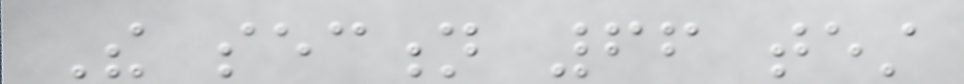The section 66 test
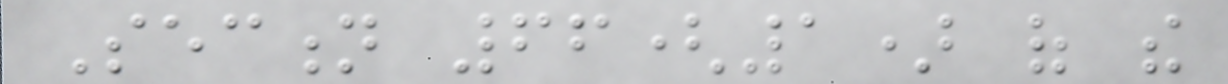Section 66(1) of the
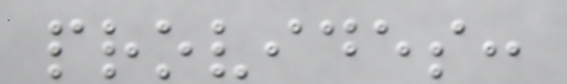provides:
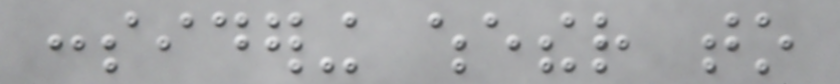considering whether to
